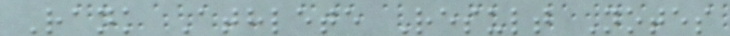Rank Athlete Result Notes
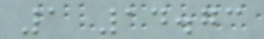1 14.73
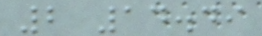2 14.49
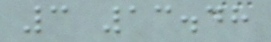3 13.48
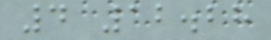4 12.28
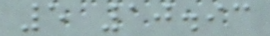5 10.93
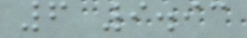6 9.93
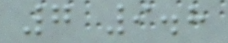7 9.8
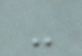-
